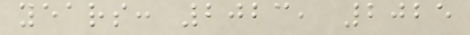years: 2023, 2025
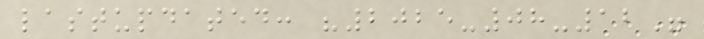lastupdated: "2025-08-12"
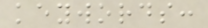keywords:
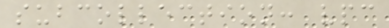subcollection: vpc
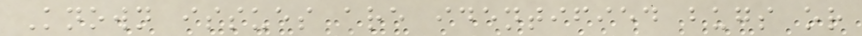Known issues are identified bugs or
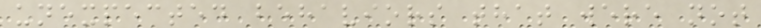unexpected behaviors that were not
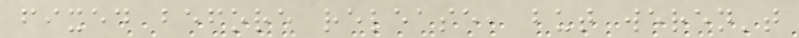fixed before release, but weren't
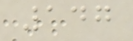147
